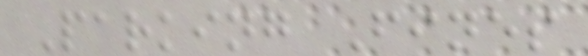Parking Fines
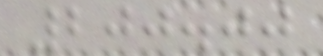200.00
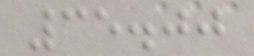35.00
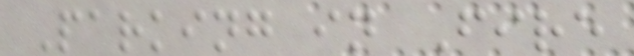Parking in Fire
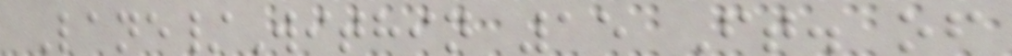Lane/Within 15 Ft. of
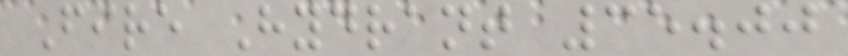Fire Hydrant 35.00
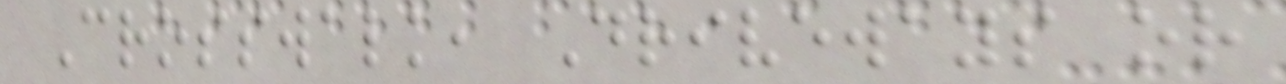Crosswalk, Driveways or
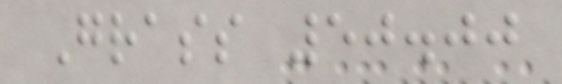Grass 50.00
